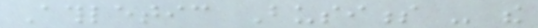Athletic Business - the
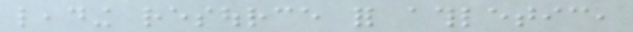leading resource for athletic,
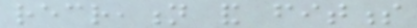recreation and fitness
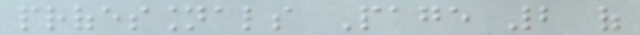professionals Page 2 of
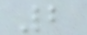2
